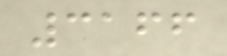3166
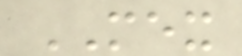MEX
